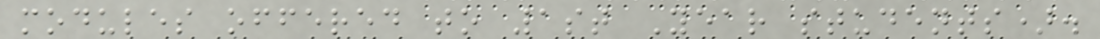modules offered to 1st Year students).
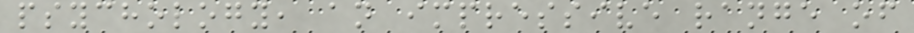psychology, an impressive range of
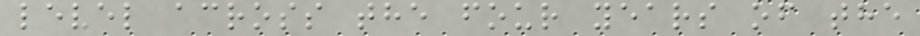level across the four years of the
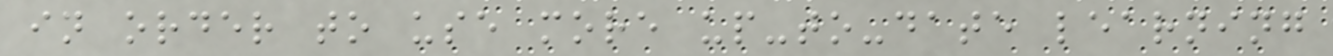in order to use more up-to-date learning
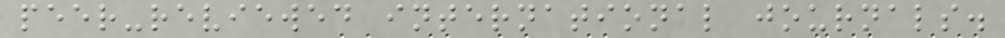peer-reviewed international journals.
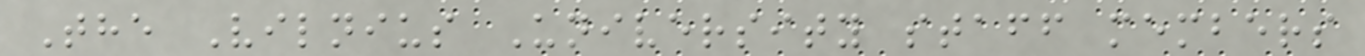The Vilnius University staff members
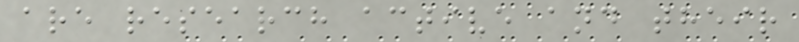are research active and their
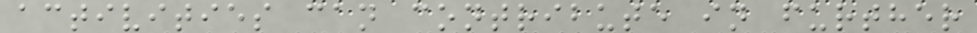activities can contribute in further
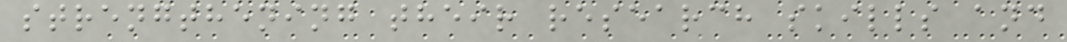strengthening their research skills and
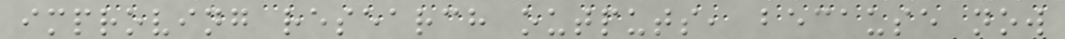improving research outputs, because now
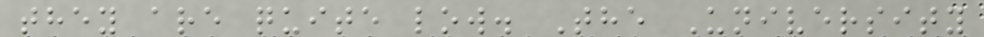they are quite low. The University
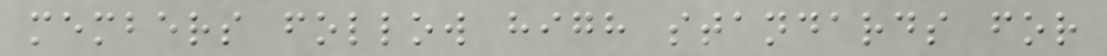members follow high standards for
